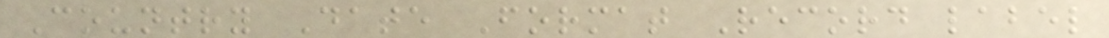Country Date Format Record label
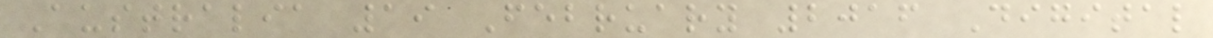Australia 19 February 2016 Digital
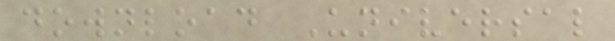download Universal
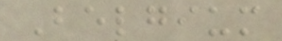Belgium
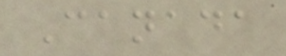Canada
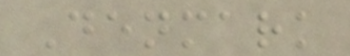Denmark
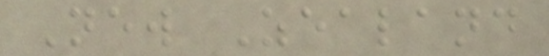New Zealand
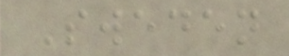Sweden
